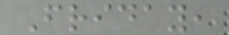Friday,
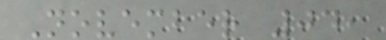November 04,
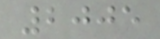2005
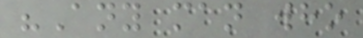"Any man who
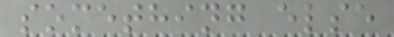something else
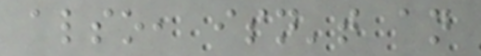also, isn't an
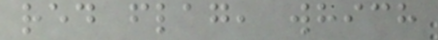red flag, which
